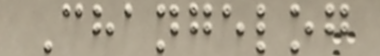Changelog
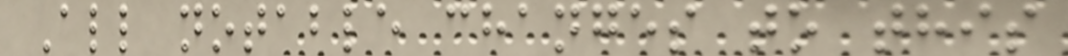All notable changes to this
